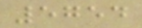5754
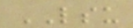LSU
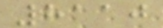8110
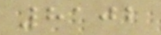8102
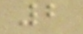2
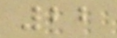22
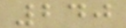240
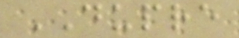DUPRE
